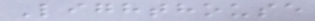Lighthouse
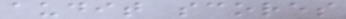audit scores
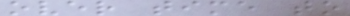over time to
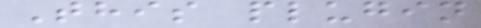This plugin
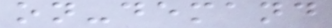on-demand
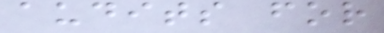audits for
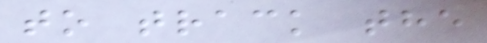to track the
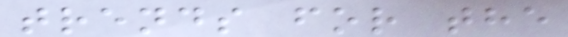trends for the
